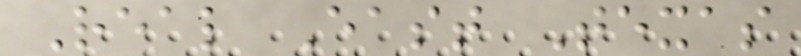Real East Texas
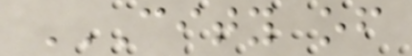CITY OF
